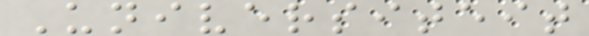Universiteit
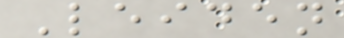Leiden
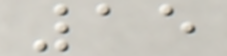15
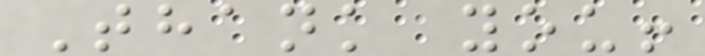Thank you!
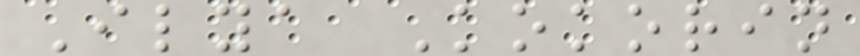Ilya Kokorin
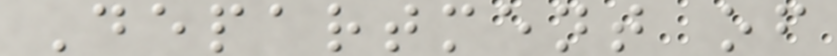Department of
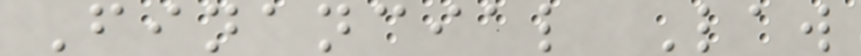Financial Law
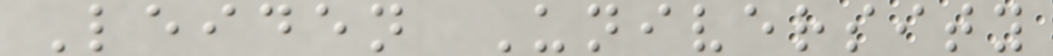Leiden University
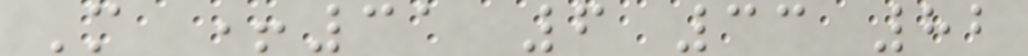M +31 6 33 82
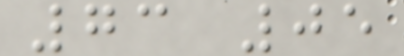73 05
